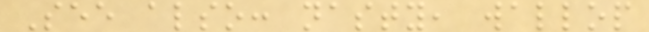See also: nasty, wallop
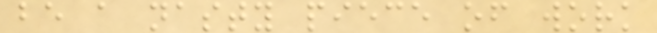be a nasty piece of work
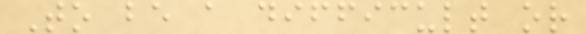To be a difficult or
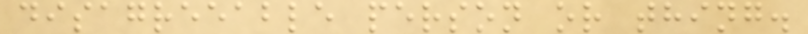disagreeable person or thing.
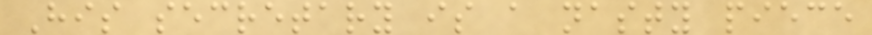His secretary is a nasty piece
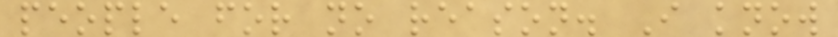people for no reason. I know
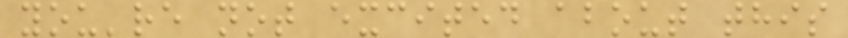you're not excited about this
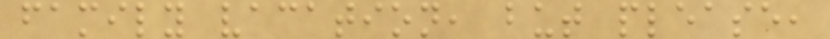family vacation, but please,
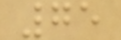75
